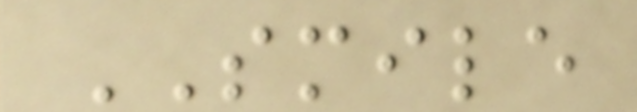SMILE
